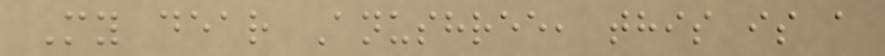My dear Anushree, this is a
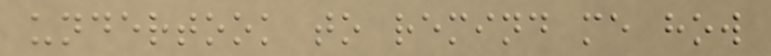undertook to remind me how
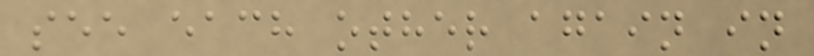see each other again in
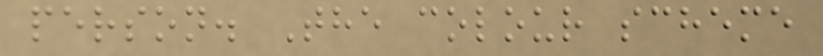person. The colour scheme
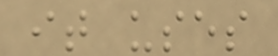it uses
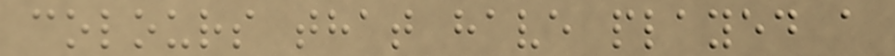colours that have played a
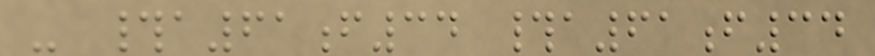- #a61f34 #a61f34
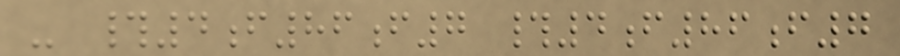- #4f86f7 #4f86f7
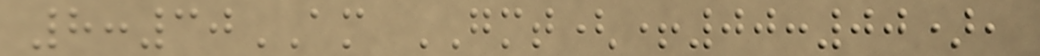8:30AM GMT(+00:00),
